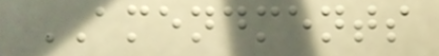AMENDMENTS
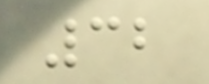32
